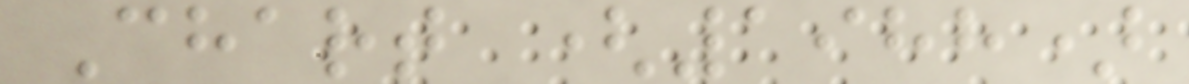Chart (1988)
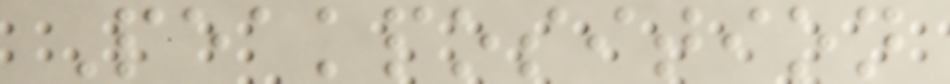Peakposition
